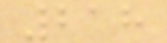218
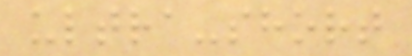ultra-short
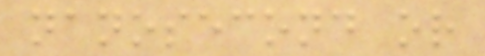nanosecond or
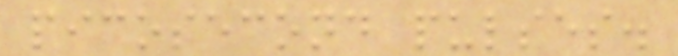picosecond pulses.
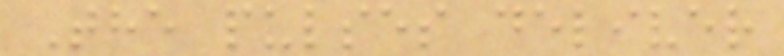The pulses deliver
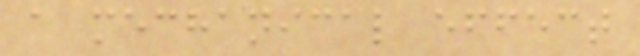a mechanical effect
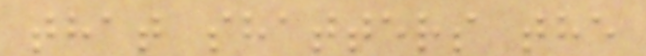that shatters the
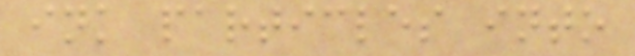ink particles into
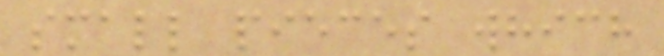small pieces which
